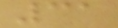31
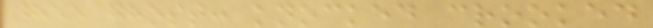855 ghost: knocked crooked
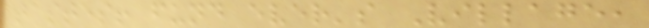tastes! fund ever's Village,
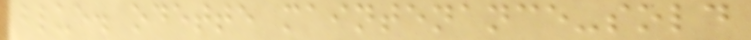blue. odette maintenance-sold
